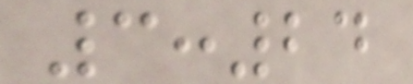3:24
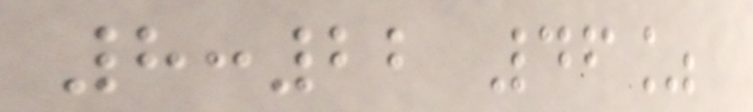8:22 46%
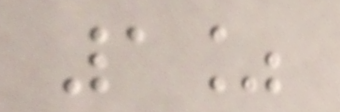1%
